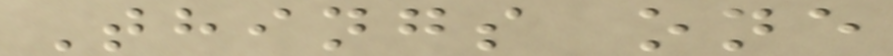Things one
